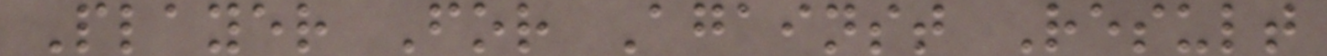Player For Against Result
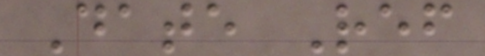Date Ref
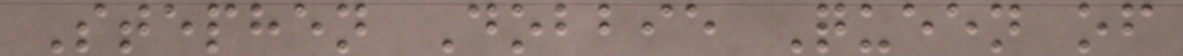Stephen Dobbie Queen of
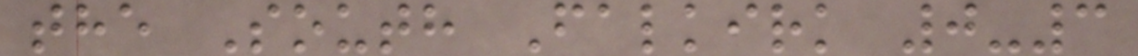the South Falkirk 0-3
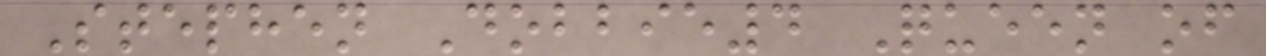Stephen Dobbie4 Queen of
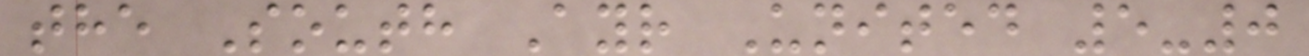the South Ayr United 5-0
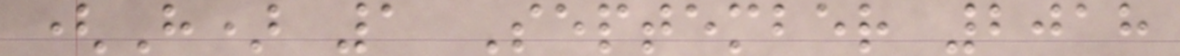(H) 1 September 2018
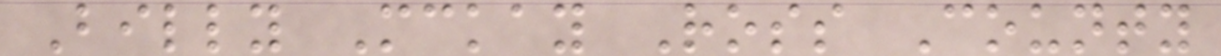Billy Mckay Ross County
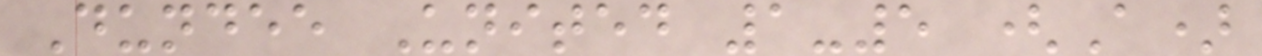Dundee United 1-5 (A)
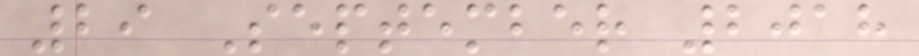29 September 2018
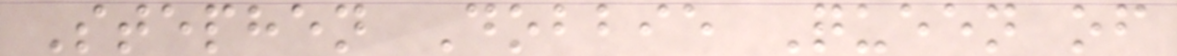Stephen Dobbie Queen of
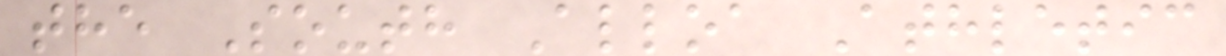the South Alloa Athletic
